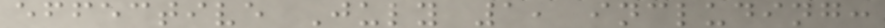effective July 1, including:
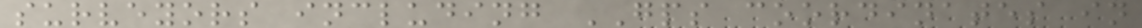surveyors including GPS coordinates in
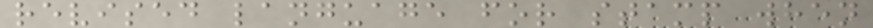revised language for stamp when
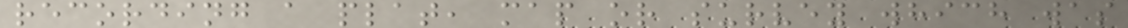recording a plat, map or survey which was
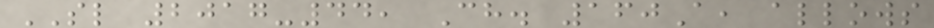SL 2017-44, Ch. 160A, allows
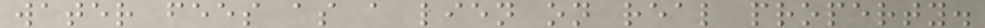water fees as a lien on real property.
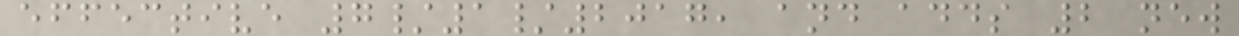effective 7/1/2017, and adds 2 new
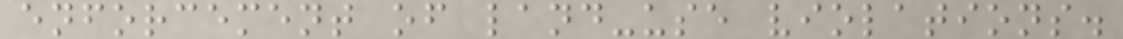enforcement of land-use violations.
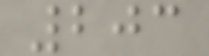203
